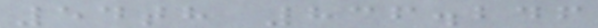54th 836.246
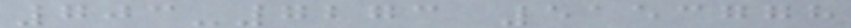703-7273 5153778
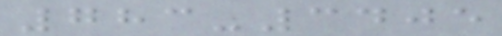783-3405
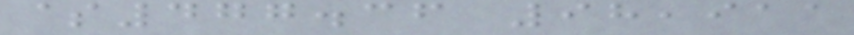$477.36 98,911
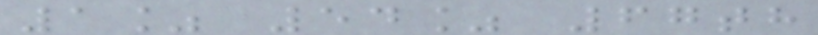1% 54% 67th
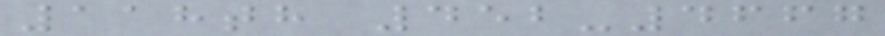118th 452-4667
